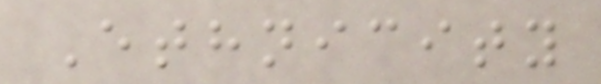Ethnicity
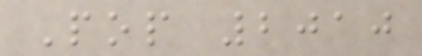Pop 2010
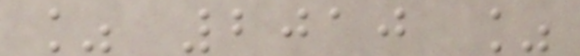% 2010 %
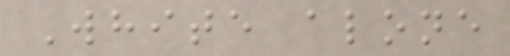White alone
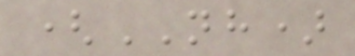(NH)
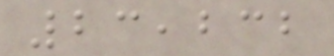23,232
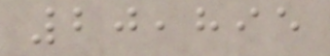20,895
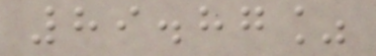89.87%
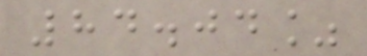84.04%
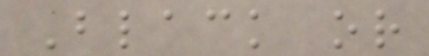Black or
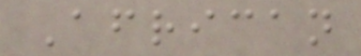African
